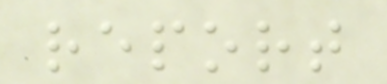report
